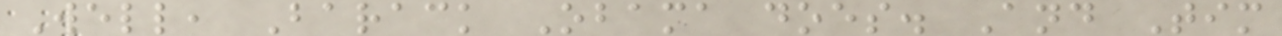Well, Barack Obama does. And Tim
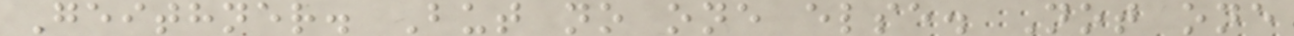Geithner. But no one else. Not one
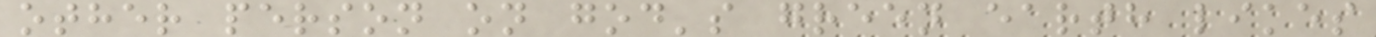other person on god's green earth likes
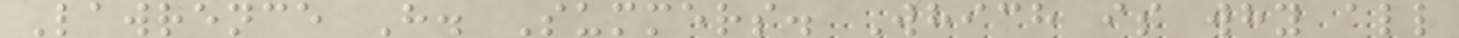Lawrence H. Summers. Which is why all
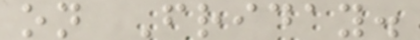on Friday.
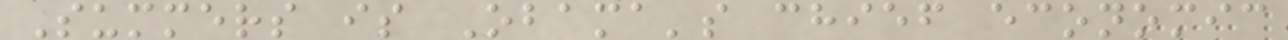Summers is Obama's chief economic
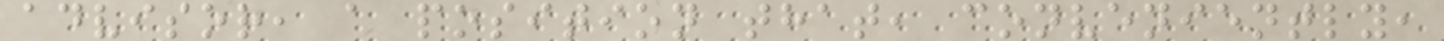advisor, a position that, conveniently,
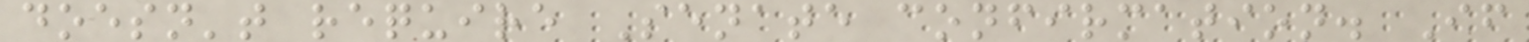doesn't require Senate confirmation. If
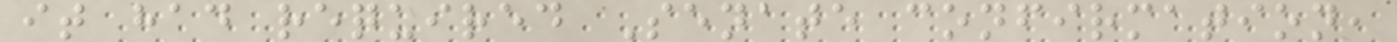it had required Senate confirmation,
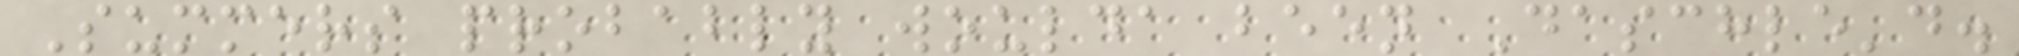Summers probably woulda been Daschle'd.
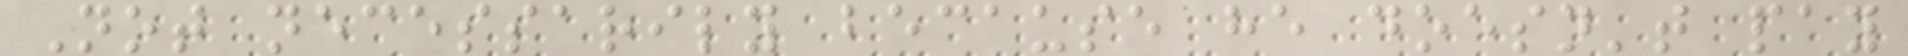Not necessarily because he doesn't pay
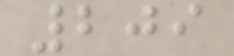209
